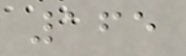165
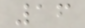16
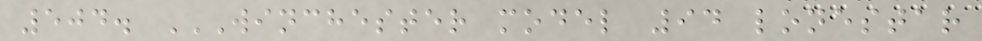504. WINCHESTER MODEL 94 LONESTAR
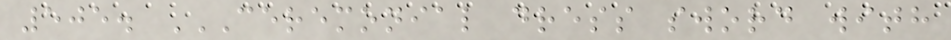505. CEREMONIAL DRESS SWORD WITH
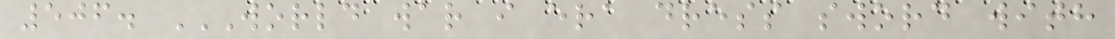506. WORLD WAR I ERA DRESS SWORD WITH
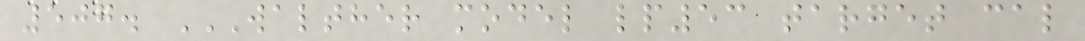507. WALTHER MODEL LP53 TARGET CAL
